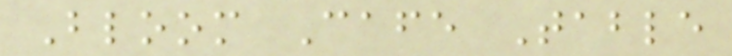Bloom Cafe Table
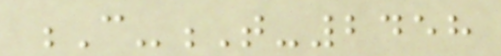C-T-2458
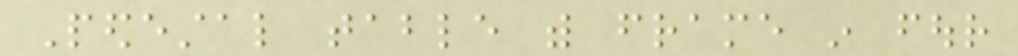Pedestal table with frame in four
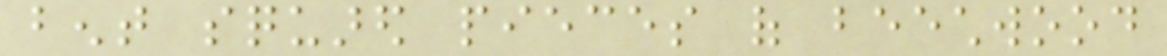bent squared pieces of beechwood
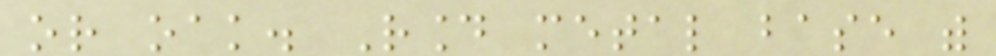or oak. Round metal base with
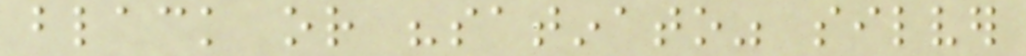black or "satinato" silver
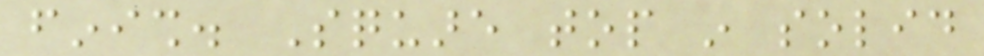finish. Square top in solid
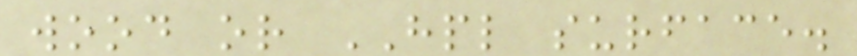wood or HPL surface.
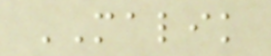MALIK
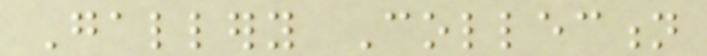Gallery Collection
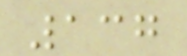137
